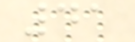41
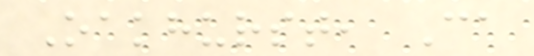Oakhurst, Ca
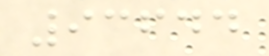93644
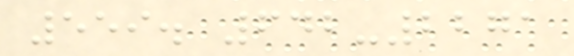559. 642-2271
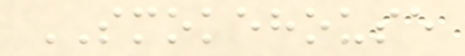SMOKEHOUSE
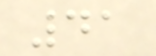41
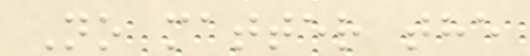No matter the
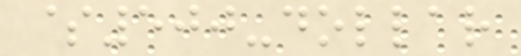$500-dollar
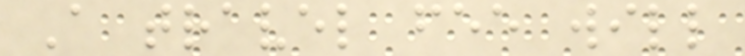A travel fee will
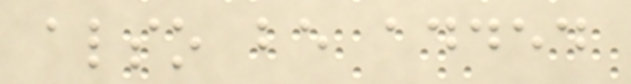also be added
